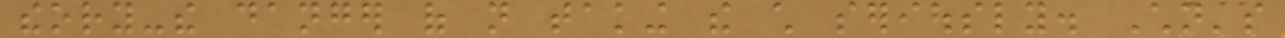theory-the danger of not taking the child seriously. Children's
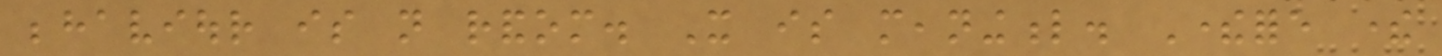behaviour is not random. It is meaningful. Therefore there
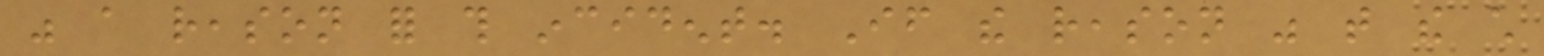was a reason for this incident. If the reason was that the child
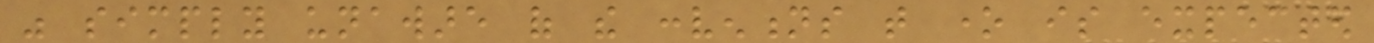was simply unaware of the conventions that one is expected
